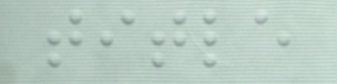title
